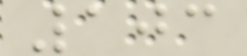103
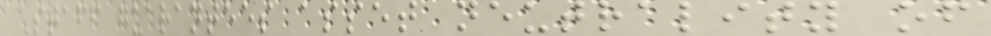Stafi guarantees asset neutrality of
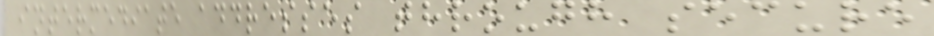intermediate addresses through secure
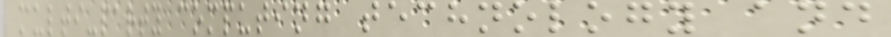multi-party computing technology and
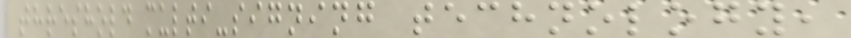threshold multi-signing technology,
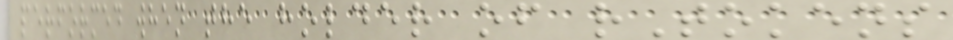performed when the holder of rTokens
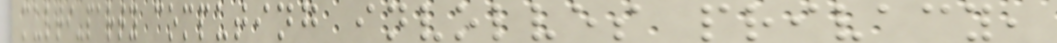multi-party computing involves privacy,
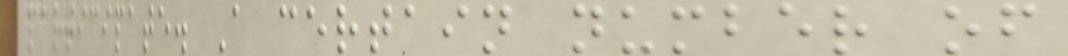participate. A certain number of
